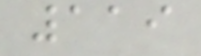119
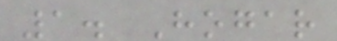1. Hogar
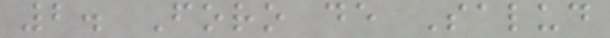2. Foro de Salud
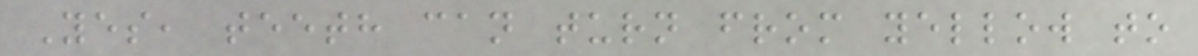Yes, teeth can turn from yellow to
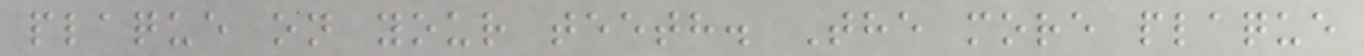plaque on your teeth. The more plaque
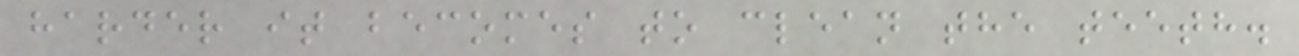harder it becomes to clean the teeth.
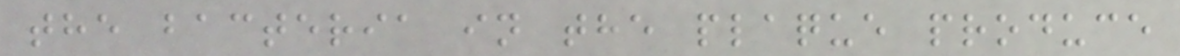the bacteria in the plaque produce
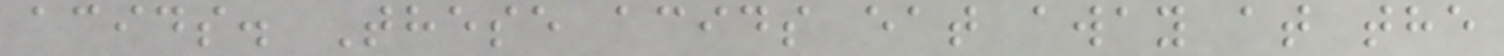acids. These acids eat away at the
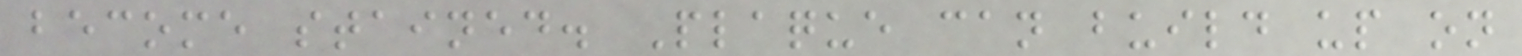become stained. Plaque can build up on
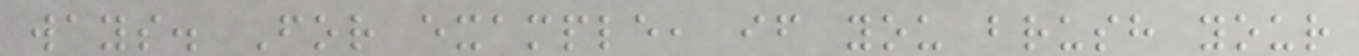ways. For example, if you brush your
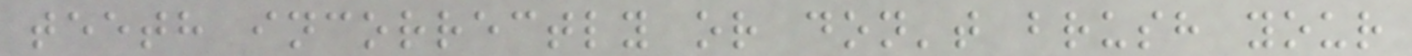teeth incorrectly or don't brush your
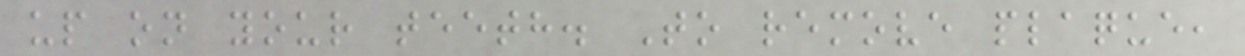up on your teeth. To remove plaque,
